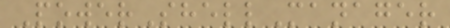PowerShellManager
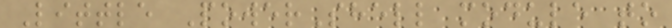Little PowerShell module to
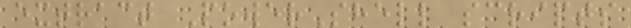extract PowerShell scripts
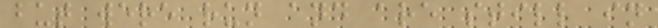but were run and are still in
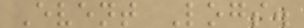Event Logs.
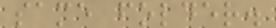same folder.
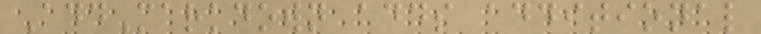AddMarkdown adds additional
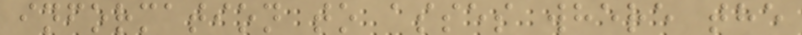information to asses where the
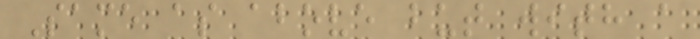Same as above but with a
